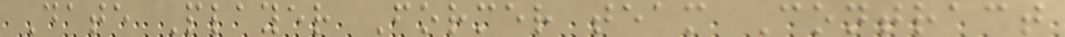Date Player Former team Contract
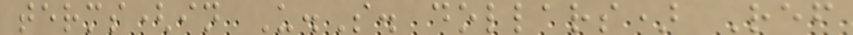terms(in U.S. dollars) Ref
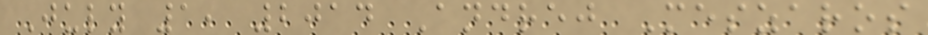July 1, 2014 Andrej Meszaros
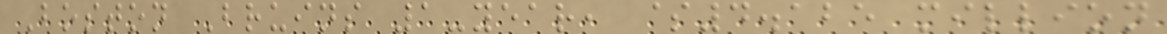Boston Bruins 1-year, $4.125 million
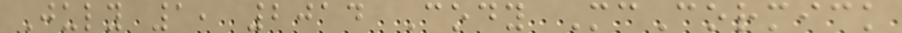July 1, 2014 Cody McCormick
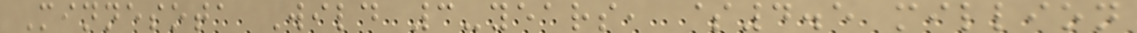Minnesota Wild 3-years, $4.5 million
